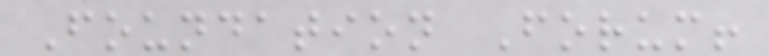Foundation Forum!
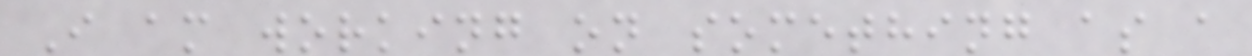I am working on something as a
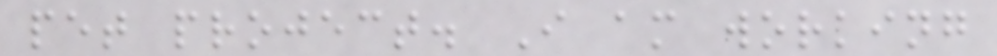pet project. I am working
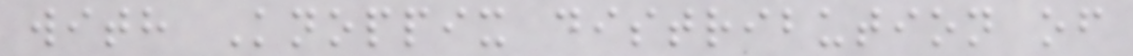with Knoppix distribution of
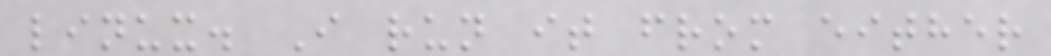linux. I run it from either
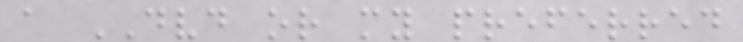a DVD or my preferred
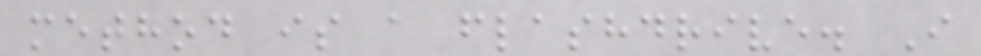method is a flashdrive. I
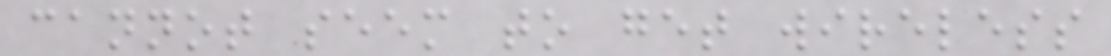cannot seem to get wireless
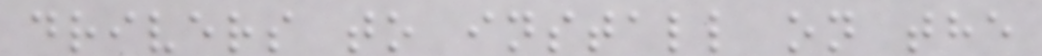drivers to install on the
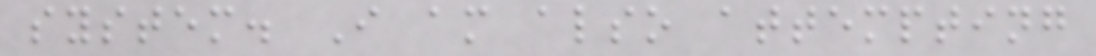system. I am also attempting
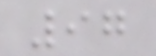97
